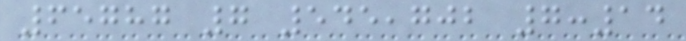65787 7 545,702 7:14
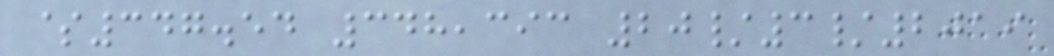$347.54 348,393 20/3/2019
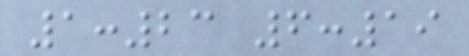1:23 6:19
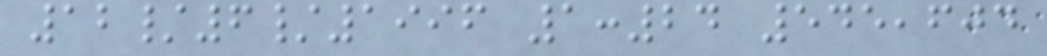12/6/1996 1:24 545,604
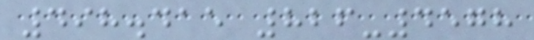498.415 826-4578
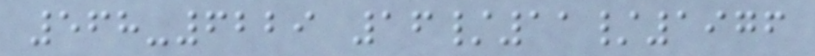568-6229 16/11/1976
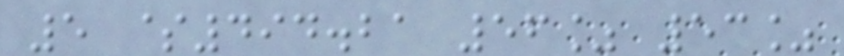5 $494.21 56% 53%
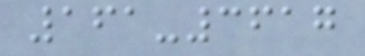161-3617
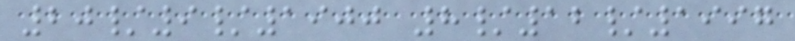20/9/1900 8/12/1997
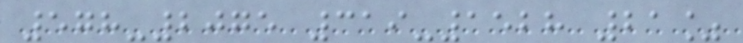578-2075 319-1528 21%
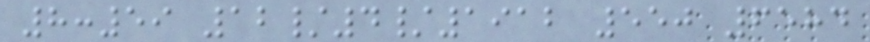8:59 12/4/1912 550 6584
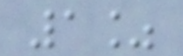1%
